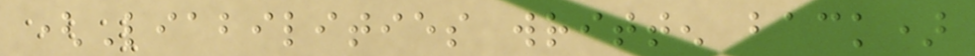(Liabilities written back)
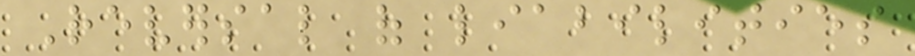Reversal of liabilities
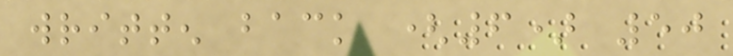written back (6) 50
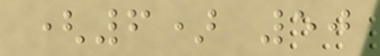(6) 50
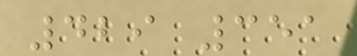429 351
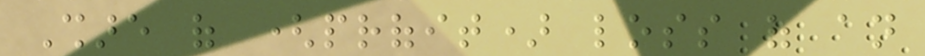Share of (profit) loss of an
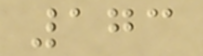173
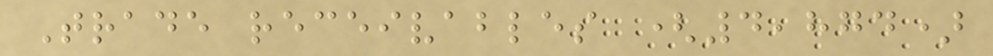Trade receivables (4,874)
